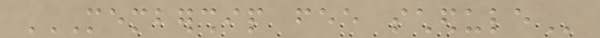MEMBERSHIP FEE SCHEDULE
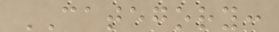CATEGORY:
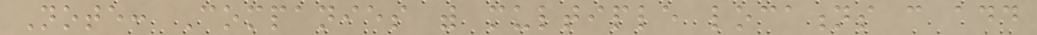Note: Companies with multiple locations can add
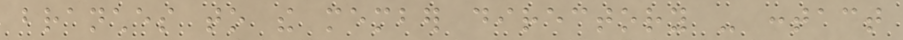branches to the member directory - contact
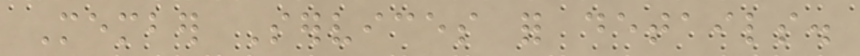Member Services for details.
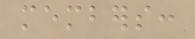members:
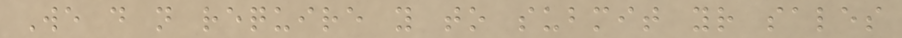We do not require you to submit your sales
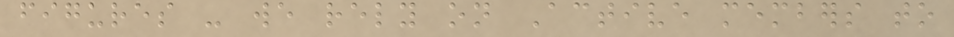figures - we rely on Active members to
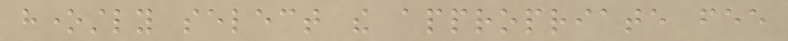honestly select the appropriate fee
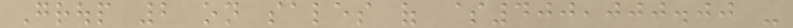Group 2 on sales of $400,000.00 -
